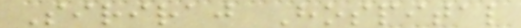Siriraj Hospital
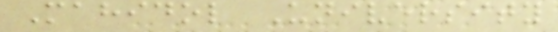Mahidol University
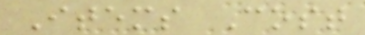Items Cost
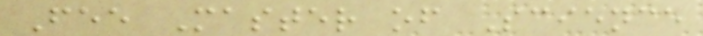Fee Master of Science
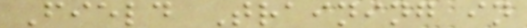Field Training in
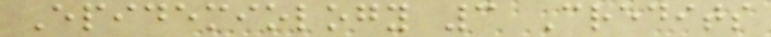Epidemiology 3 Credits
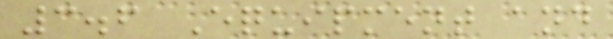3.6 Equipment and
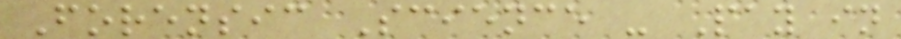Forensic Science - Pay in
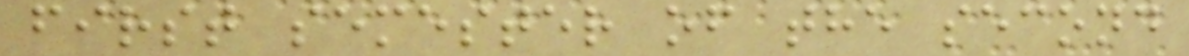first semester of the second
